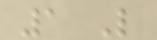1 Like
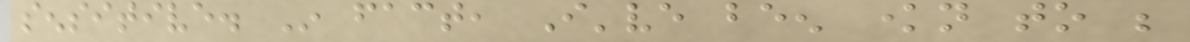sensitive. In fact, I've been known to be
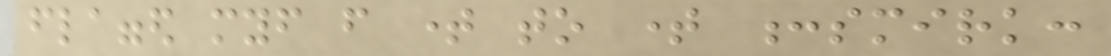flagged myself from time to time :smirk:
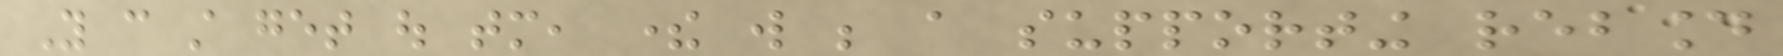You can still get out tomorrow, there will be a supporting rebound
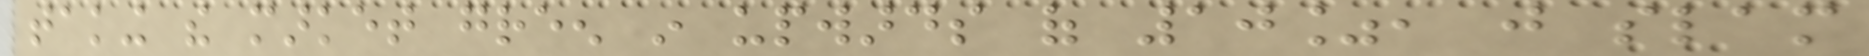taking the market green in upwards of 10%, just slam
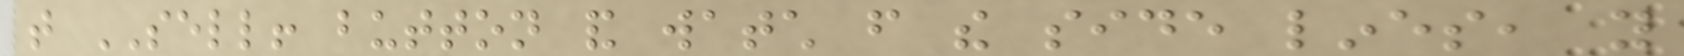that SELL! button and watch from the side lines, you
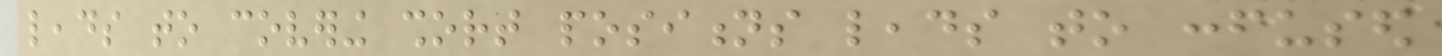leads to covering short positions leads to confused
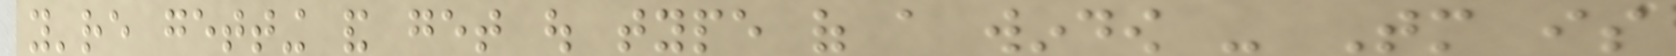you're getting and get out type of a window - Tomorrow is
